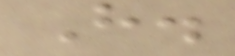H.
